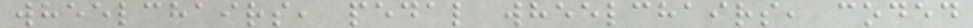wheelchairs, pedal wheelchairs, coded
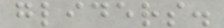gliders.
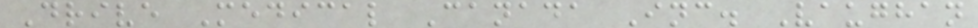Drive Medical Canada Inc. Vaughan
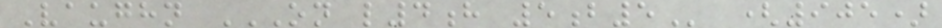Vaughn ON L4H 5B5 (905)
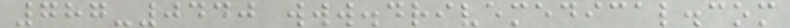787-0440 www.drivemedical.com
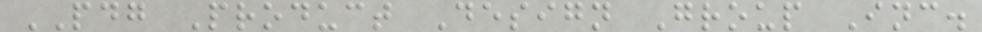PDG Product Design Group Inc.
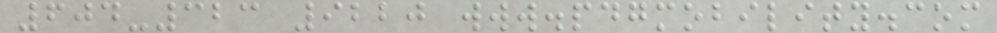604-323 9220 www.pdgmobility.com
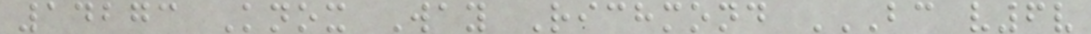14273 Knox Way Richmond BC V6V
